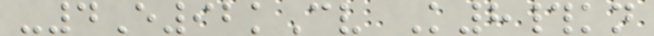-4E92kCv K8#kn
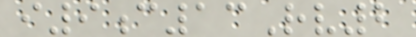i9c13Rv2
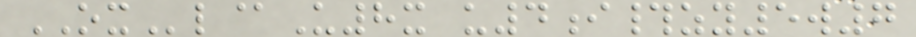OXl@U8x u4i#zy5w7
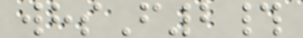whsF2#
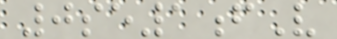0se1fV
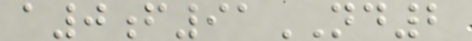a0f91ND2
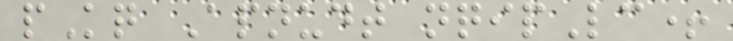pKq Apnudt nqipLc+
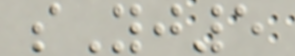sYj5
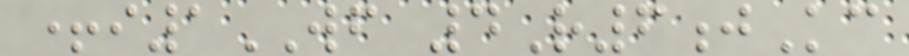+i1WF 4R6jKc
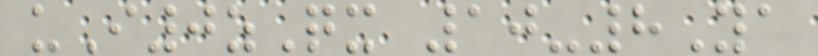uI0zQx 10-8Ya
